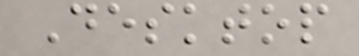Desktop
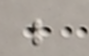;
